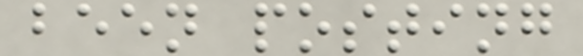been posting
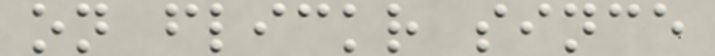on flickr since
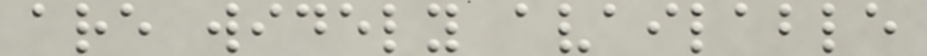are widely available
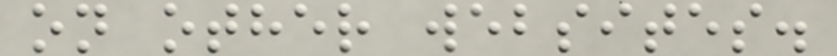on other websites.
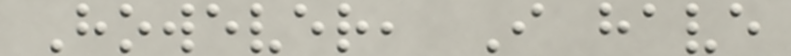However, I have
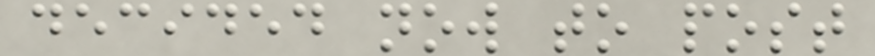decided now to post
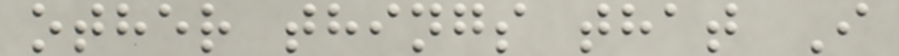other things that I
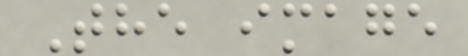The image
